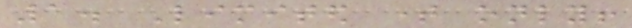1. Limited time only!
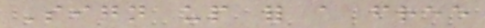Sign up for a free
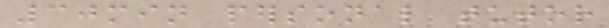30min personal tutor
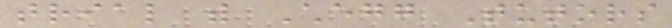trial with Chegg Tutors
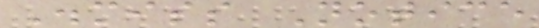Dismiss Notice
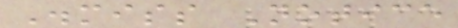Dismiss Notice
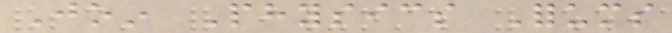Join Physics Forums
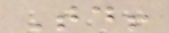Today!
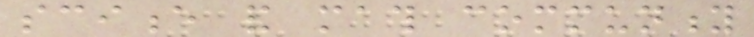science and math community
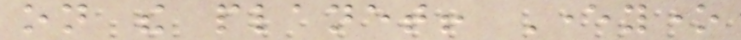on the planet! Everyone
